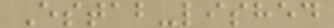Estab-lished
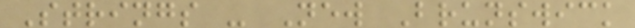Strings - New Brunswick
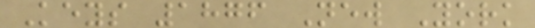Keys 1876 New York
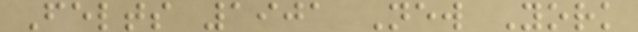Felts 1901 New York
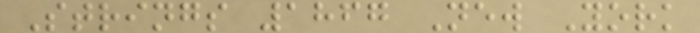Strings 1867 New York
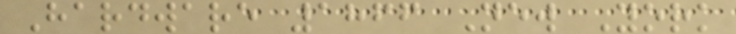Hardware 1866 New York
